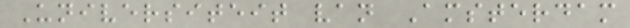Universiteit van Amsterdam
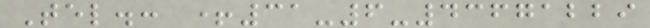Tel.: +31-6-43671229
